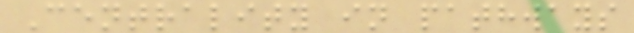Centrality in pathways
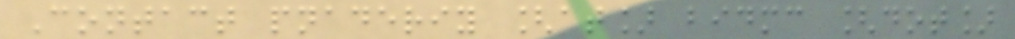Contact pnaderiy [at] bidmc [dot]
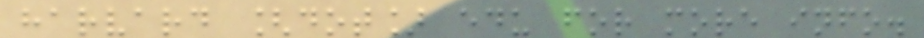harvard [dot] edu for more info.
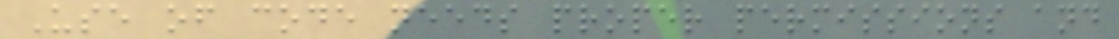Use of code needs proper permissions and
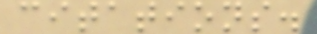citations.
